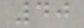40
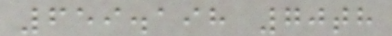659.198 70th
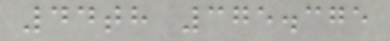44th 375.375
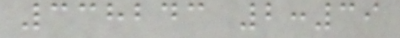338243 2:39
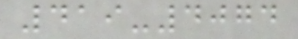419-4074
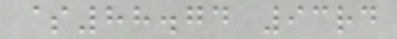$88.74 93rd
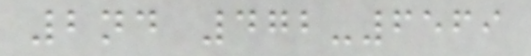2nd 472-6569
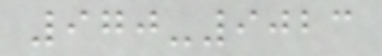970-9023
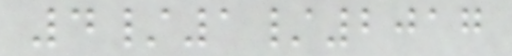4/1/2017
